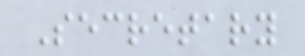Secretary
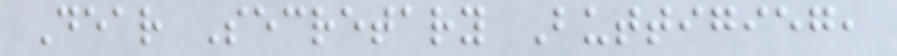Dear Secretary Buttigieg,
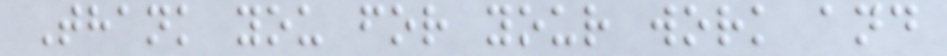Thank you for your work and
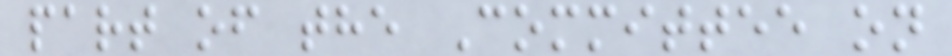part of the Committee on
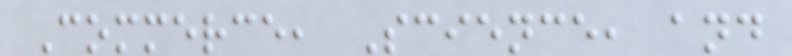Commerce, Science, and
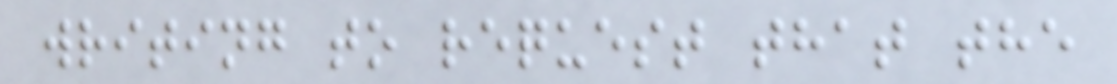writing to request that the
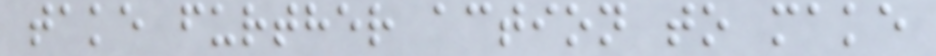take further action to make
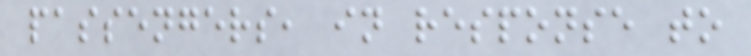passengers, in response to
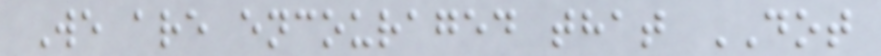We are encouraged that DOT
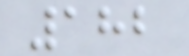182
